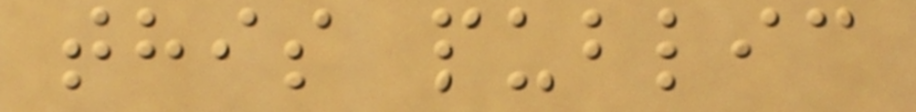this public
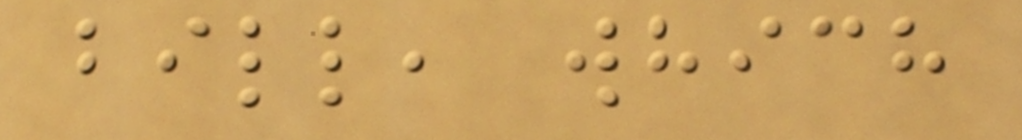bill, which
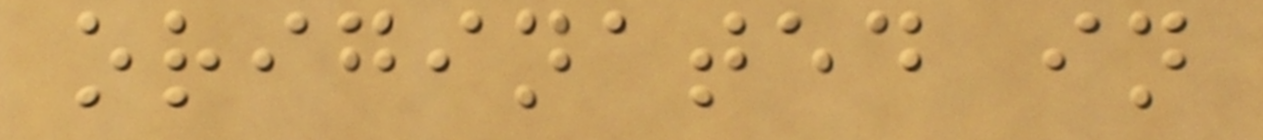originated in
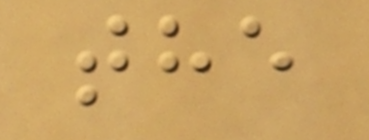the
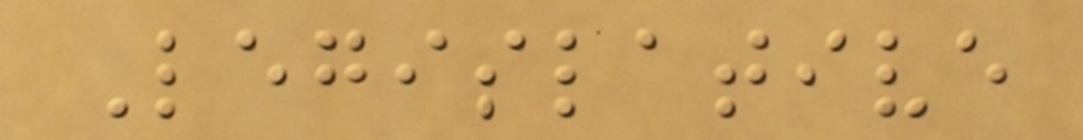Legislative
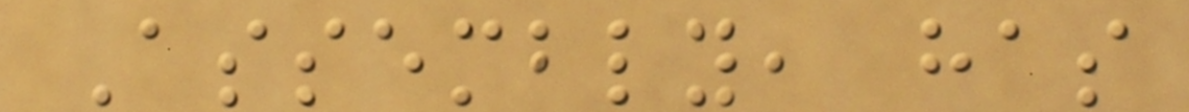Assembly, has
